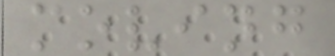moving
